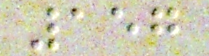157
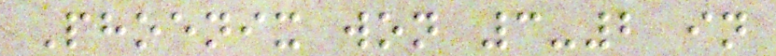Phoenix won 3-2 in
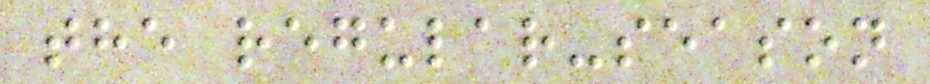the regular-season
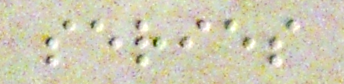series
